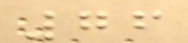76
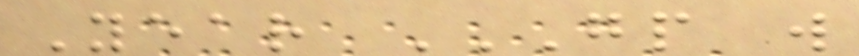Year GP W
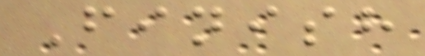Finish
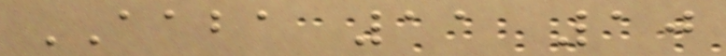AABA 11 10
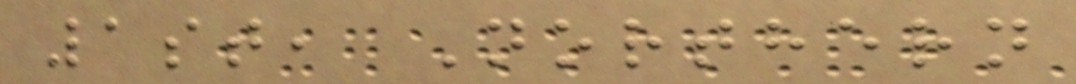1st, Northern
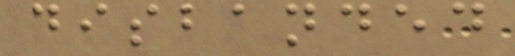disbanded
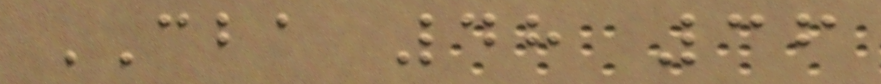CBA 48 36
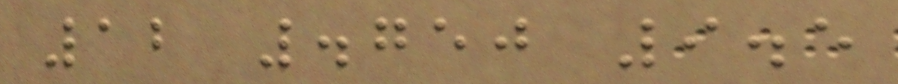12 .750 9.5
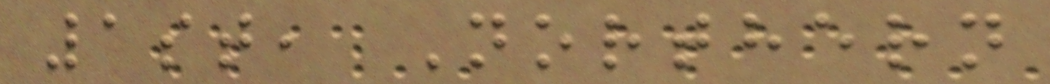1st, Northern
